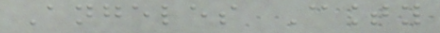Angeles County
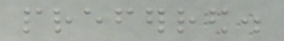preferred.
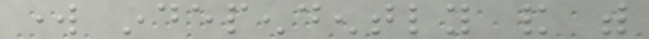work independently and with
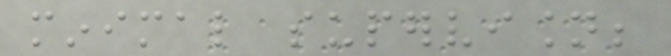minimal supervision;
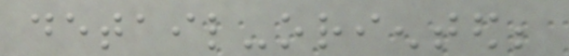detail-oriented;
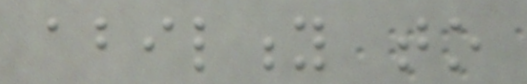ability to
